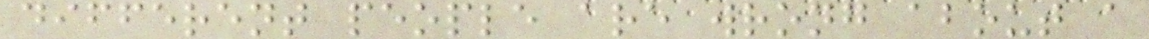different people are wrong about a
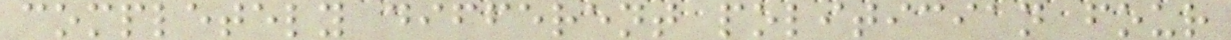completely different politician four
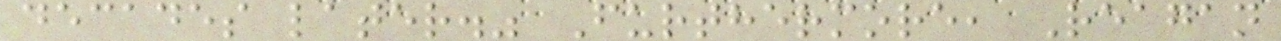decades later." Furthermore, Reagan
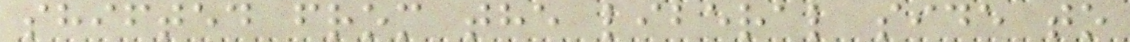shifted from the liberal side to
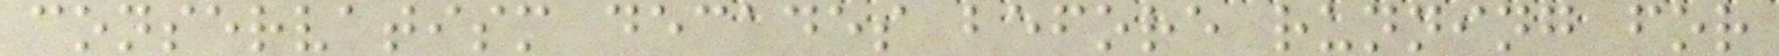conservatism decades before running for
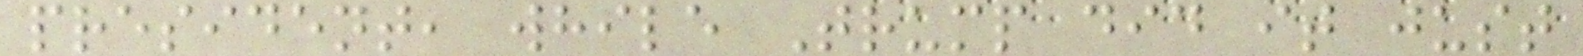president, while Trump did it just
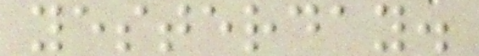yesterday.
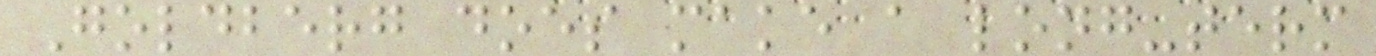Goldberg does make a long-term
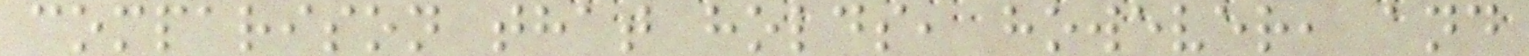comparison that holds, however, and
